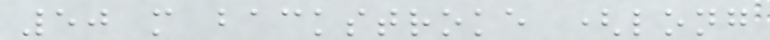50 m backstroke (long
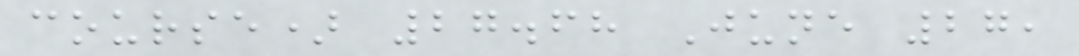course) 27.68 June 27,
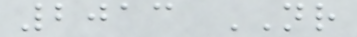2013 NR
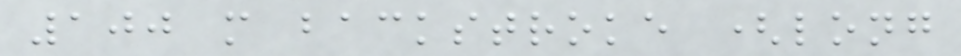100 m backstroke (long
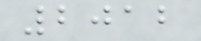2012
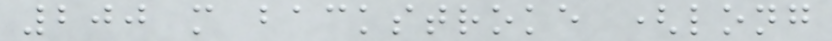200 m backstroke (long
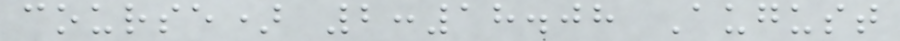course) 2:18.08 August
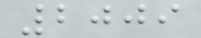2009
